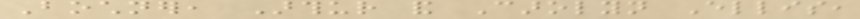Bochner, Arthur and Carolyn Ellis,
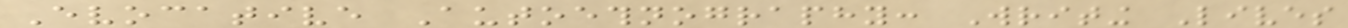Evocative Autoethnography: Writing Lives
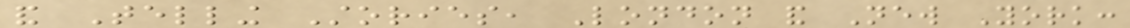and Telling Stories, London and New York:
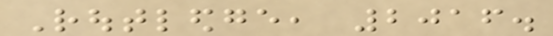Routledge, 2016.
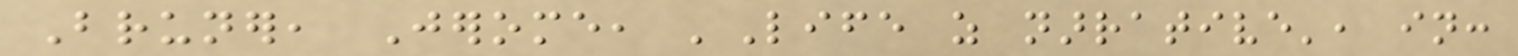Bruner, Jerome, 'Life as narrative', in:
